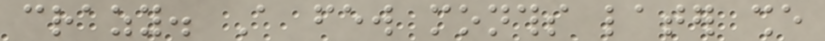crazy. A few months later she
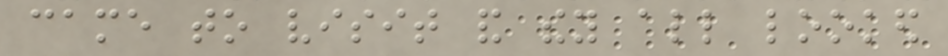came to visit and they all looked
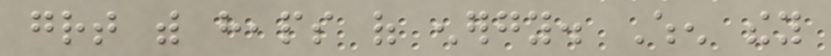great with heaps of energy. When they
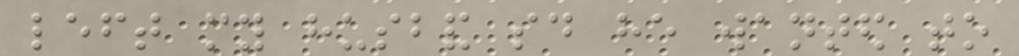left my husband said he wanted to
